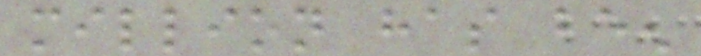million has been
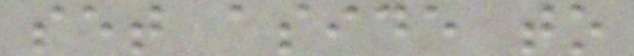set aside to
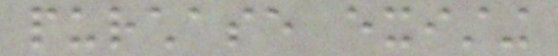purchase existing
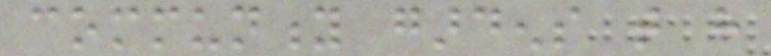community gardens that have
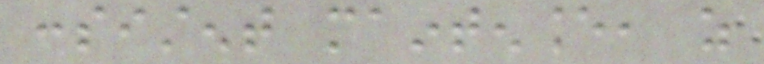consistent maintenance, as
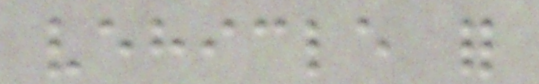vehicle for
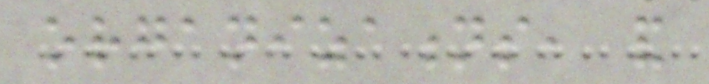organizations, and
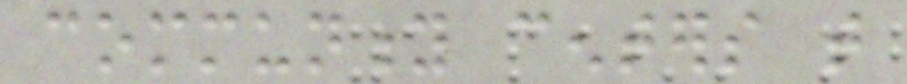community centers that
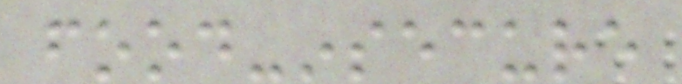food-insecure
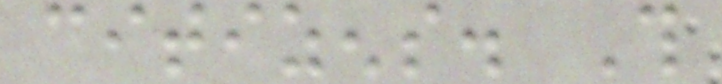citizens. This
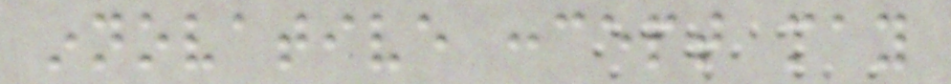innovative concept may
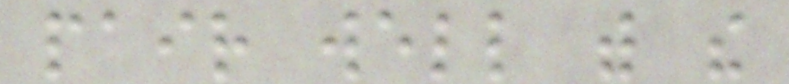pair well with the
